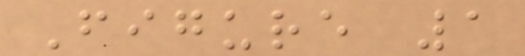Figure 1
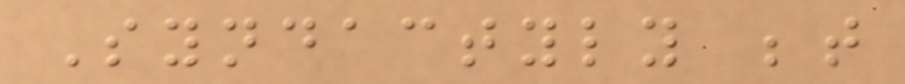Syndactyly between
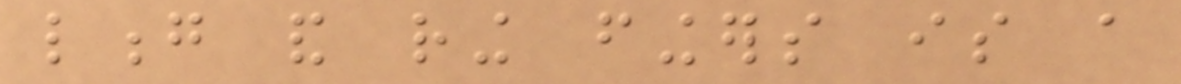long and ring fingers is a
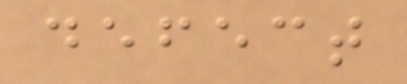defect
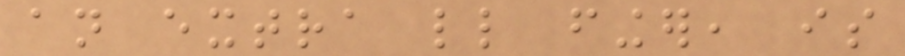an extra little finger, is
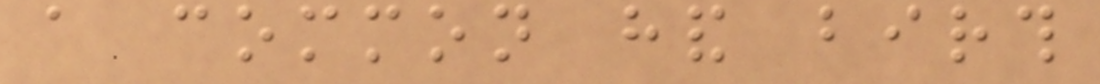a common hand birth
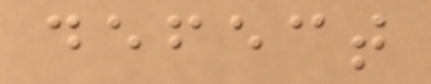defect
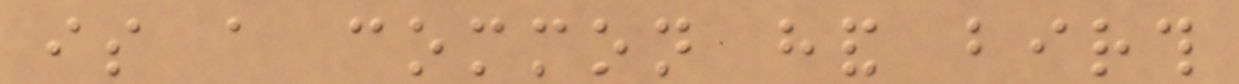is a common hand birth
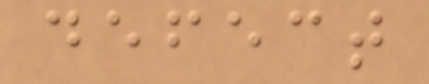defect
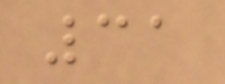31
